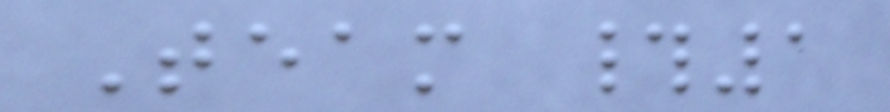Team #1
